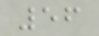56
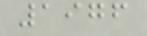1976
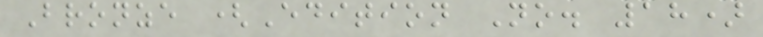Bronze (Edition No. 18)
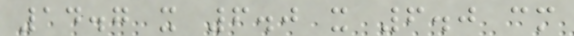14.7 x 6.0 x 6.0 cm
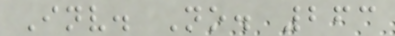Inv. No. 263
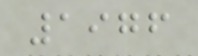1976
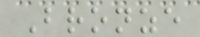Bronze
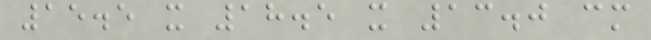15.5 x 18.5 x 13.0 cm
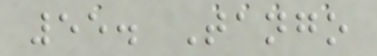55. Tango
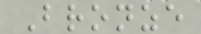Bronze
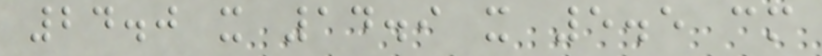24.0 x 14.9 x 5.5 cm
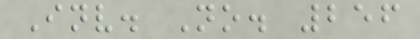Inv. No. 256
